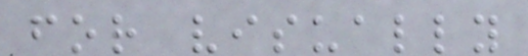for visually
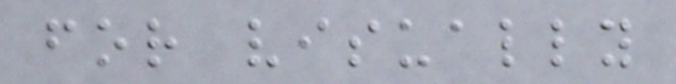for visually
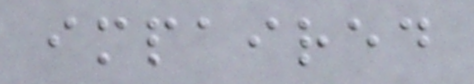impaired
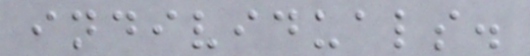individuals.
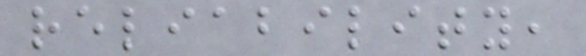reliability,
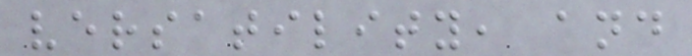versatility, and
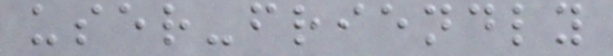user-friendly
